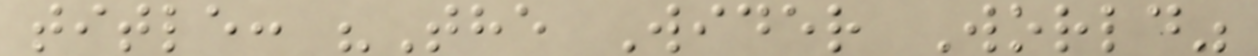title: "The Wider World"
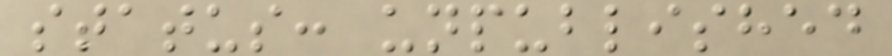status: unpublished
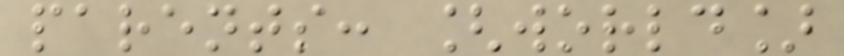parents: [world]
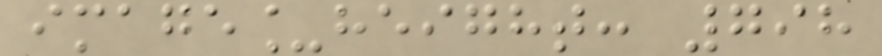image_height: 798
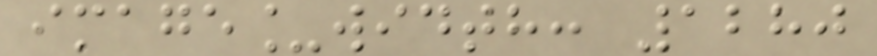image_width: 1280
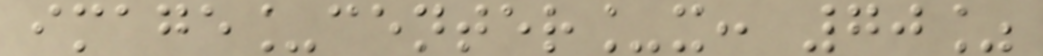image_center_x: 70%
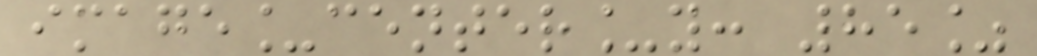image_center_y: 85%
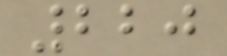220
